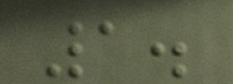1.
